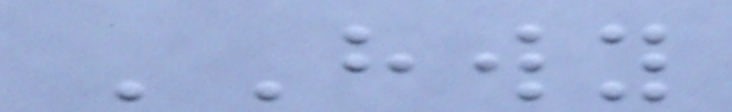HWY
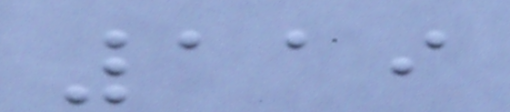119
